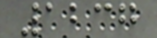1237
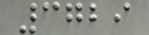3729
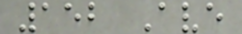152 Ave
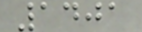1401
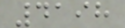4198
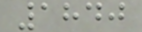1840
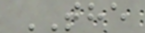THE
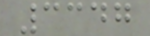3347
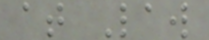at Law
